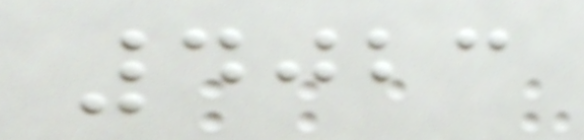4023
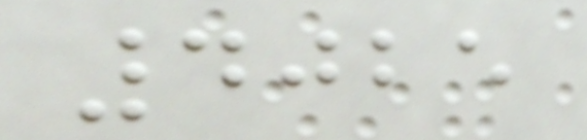4025
